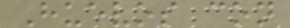Huevos con
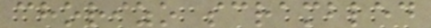chorizo scrambled
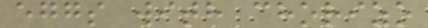eggs with chorizo
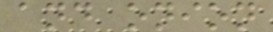and onion
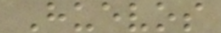Huevos
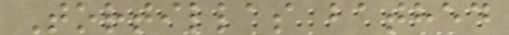Tortillas bathed
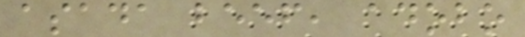asada beef, adobo
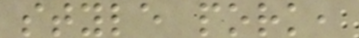style pork,
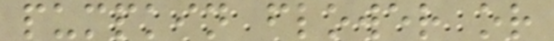pumpkin flower or
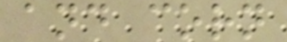and corn
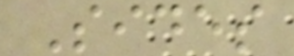Sides
